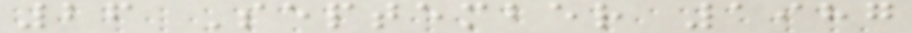26 September 1987
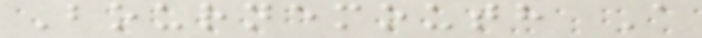Bournemouth A
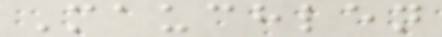Mauchlen
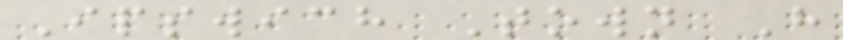Ipswich Town H
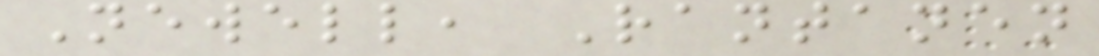Newell, Rantanen
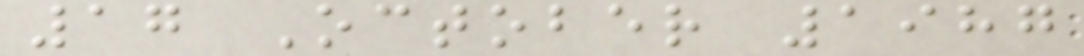17 October 1987
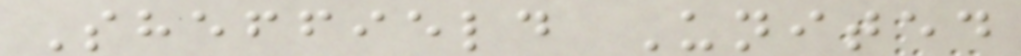Sheffield United
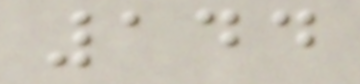144
